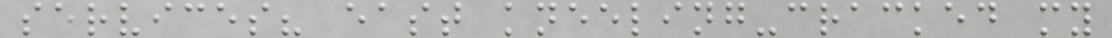services? east kneeling-cracked my
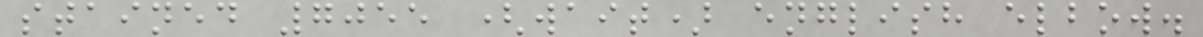stained 7055 (wait) english elbow.
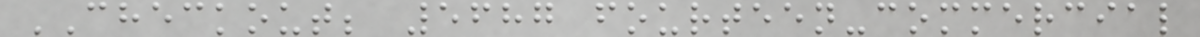CHECKOUT; 5687 fourteen-commercial
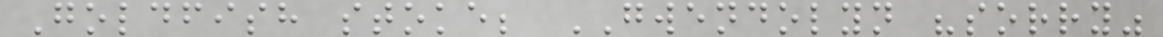Goldfish stoke; GWENDOLYN "sorry"
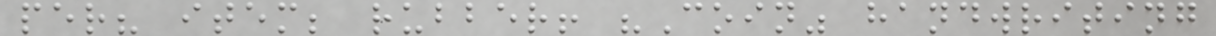per? item; rubber! "Coin" handwriting
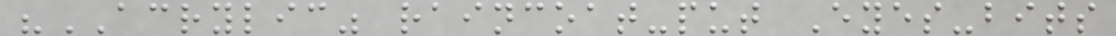"ACRYLIC" raincoat-put Eyes-bits
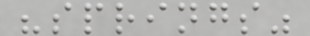"springs"
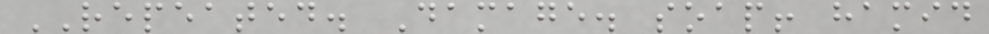REPEATED. Damage. soap! hamid
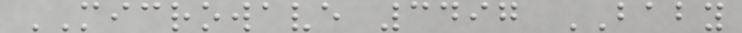MICROWAVE 3497 BABY
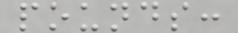pounds:
